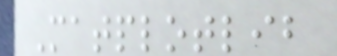Matplotlib
